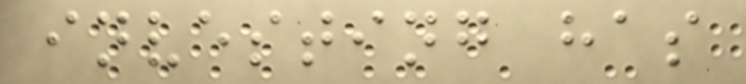investing has
